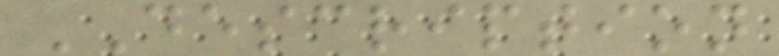DESCRIPTION
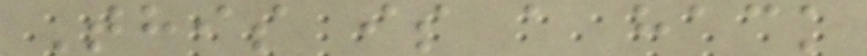This is a hack
